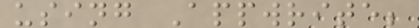using Appwrite;
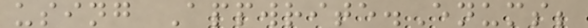using Appwrite.Enums;
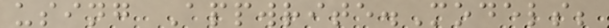using Appwrite.Models;
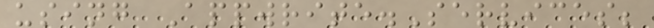using Appwrite.Services;
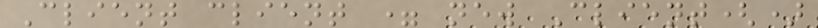Client client = new Client()
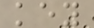key
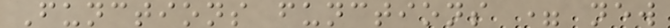Functions functions = new
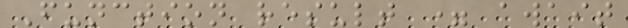Function result = await
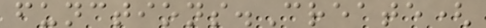functions.Create(
